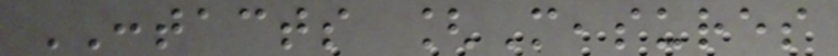CONTACTS [Measures
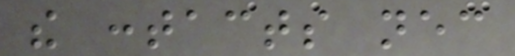the contacts necessary
